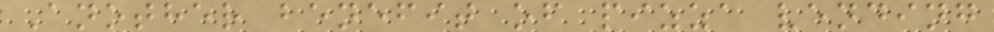Another benefit of pizza vending
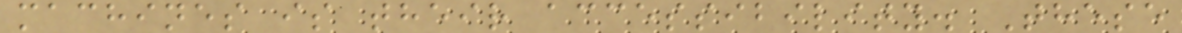machines is their accessibility. These
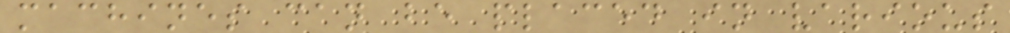machines can be placed in various
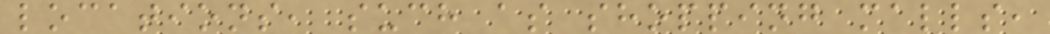locations, such as shopping malls,
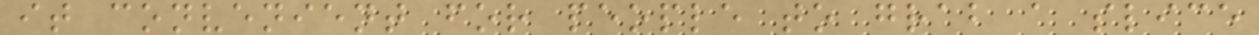it convenient for people to grab a slice
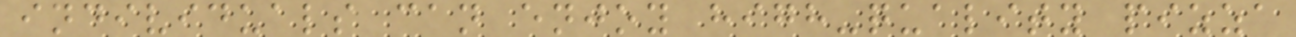individuals can enjoy high-quality pizza
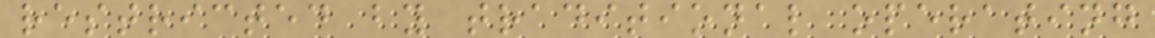restricted by traditional operating
